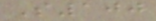S100
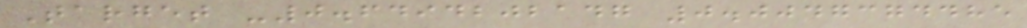Target -0.6494202147 0.0047374485
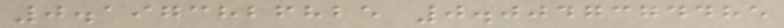0.1973826825 0.0047374485
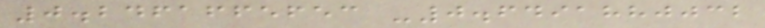0.2461665653 -0.6491880032
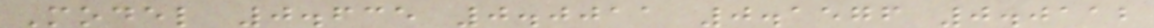Model 0.635 0.0011 0.1576 0.0112
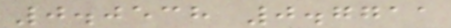0.0538 0.7711
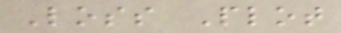Loss Plot
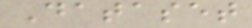Dataset
